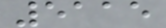5115
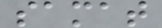samat
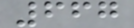667
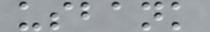usbank
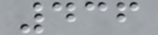436
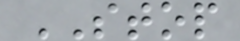STOP
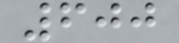600
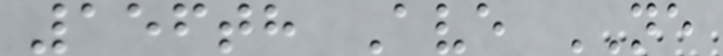156th Ave NE
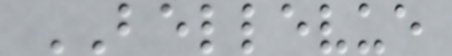BELLEVUE
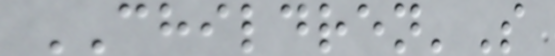CHILDREN'S
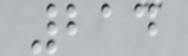214
